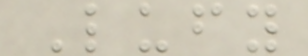Lufy
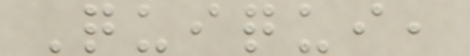Quiqui,
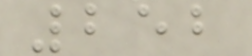252
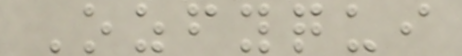Ozfyqui
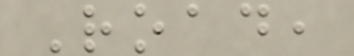Road,
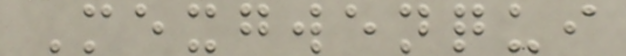Mexgwenqui
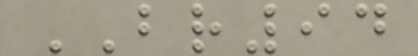BR94
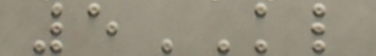5KL
